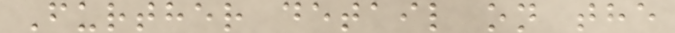Further detail on the
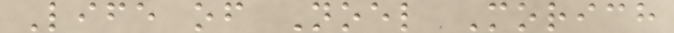Life of Noel Morich
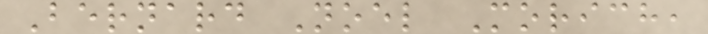Bernard Noel Morich,
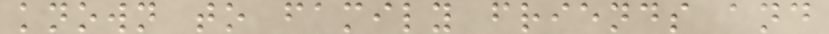known to family friends and
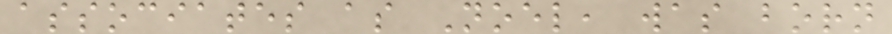associates as Noel, was born
